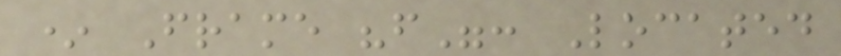* Frame "f": Located
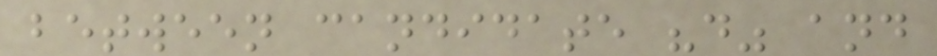between candidate "d" and
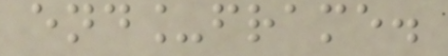end_frame.
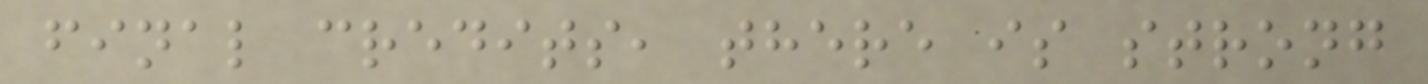final credits, there is strong
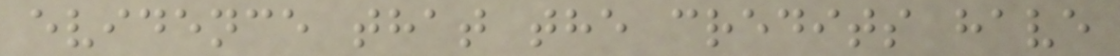evidence that the credits have
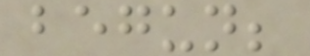begun;
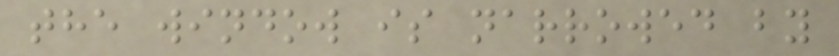the window is narrowed by
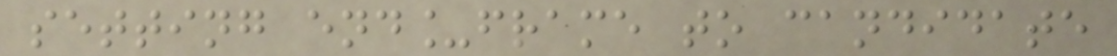setting end_frame to candidate
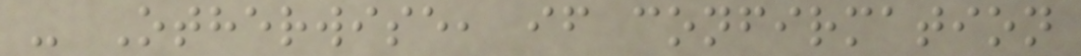- Otherwise, if confirmation
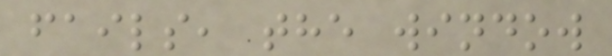fails, the window
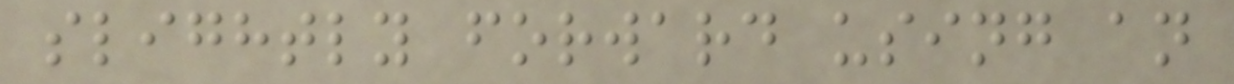slightly forward using an
